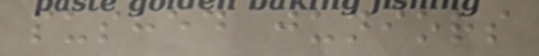pushed juniors
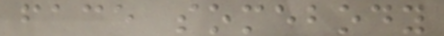face somebody
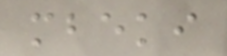mbeki
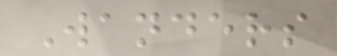Wanders
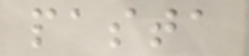pasta
